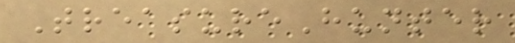TreasureHunter
